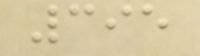395
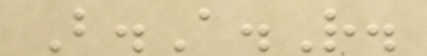B.A.R.
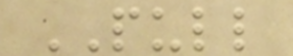PULL
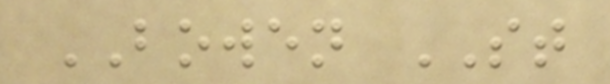BOWEN ST
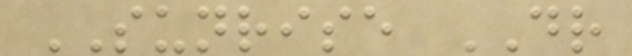SUNRISE DR
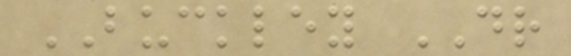BUCKLEY DR
